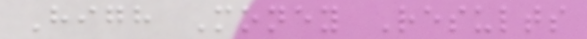High Money Results
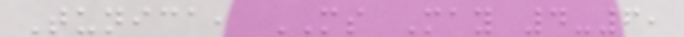Tunica, MS May 4-6,
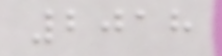2018
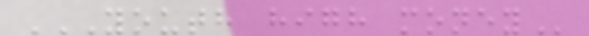YOUTH HIGH MONEY
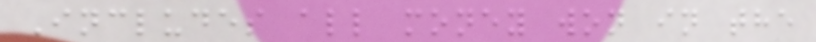Includes all money won in the
